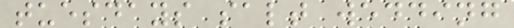tuesdays salt wedding
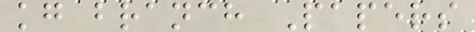kg branch Papers
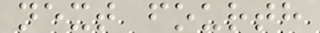next fourth
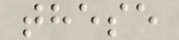these
